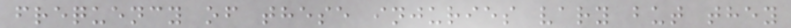frequency of these injuries vary but they
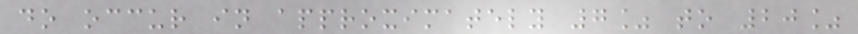do occur in approximately 7% to 20%
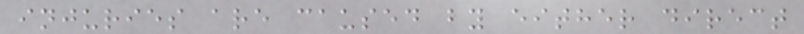injuries are caused by either direct
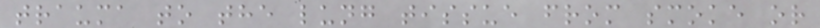trauma to the lung tissue from smoke or
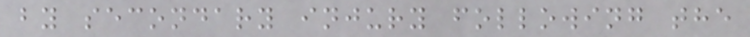by secondary injury following the
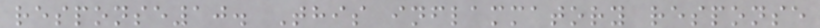response10. This inflammatory response
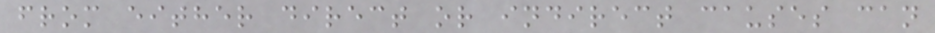from either direct or indirect causes can
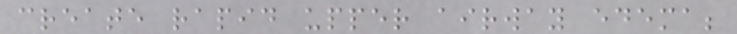create rapid upper airway edema;
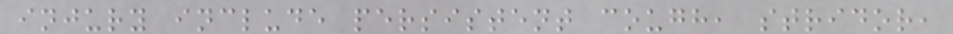injury include persistent cough, stridor,
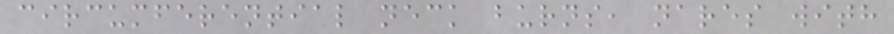circumferential neck burns, nares with
